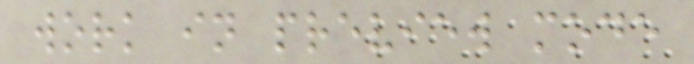work in preview mode
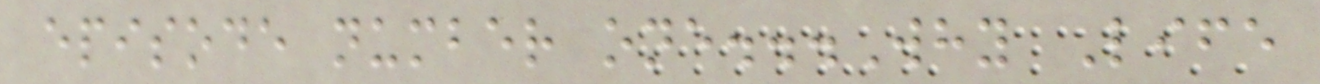episode number one...Why Life
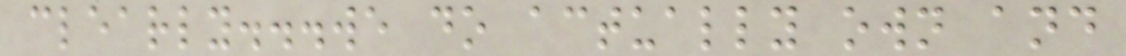clearly...we do actually own and
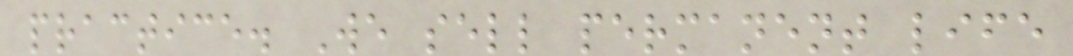practice. We sell permanent life
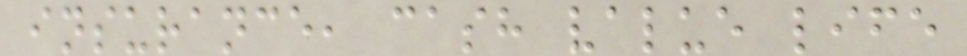insurance, cash value life
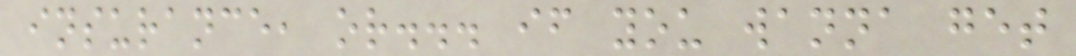insurance, or... if you wanna get
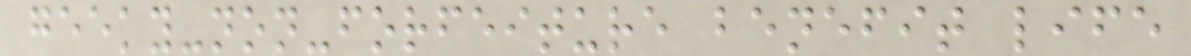geeky-non-forfeiture benefit life
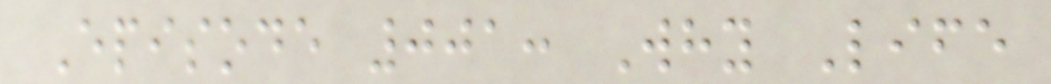Episode 001: Why Life
